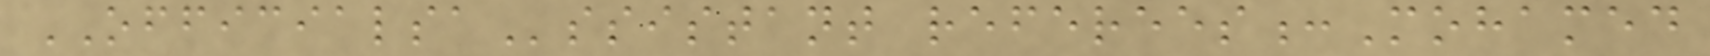OFFICIALSAssistant referees:Mohamed
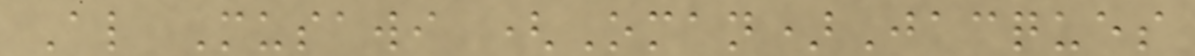Al Musawi (Oman)Jacques
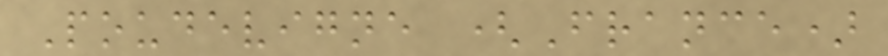Poudevigne (France)
